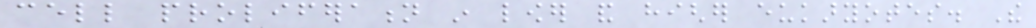cell proliferation in lower and higher eukaryotes. The
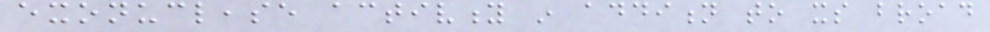exonuclease activity in addition to its broad
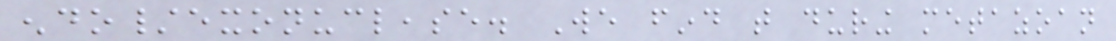endo/exonuclease. We find that during metazoan
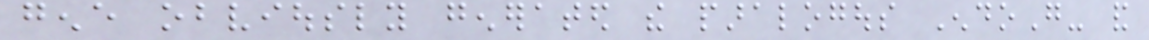gene obviously generated the paralogous EndoG- and
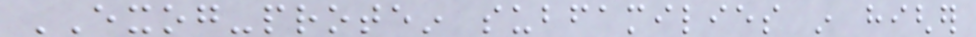EXOG-protein subfamilies in higher
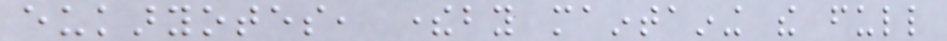eukaryotes, thereby maintaining the full
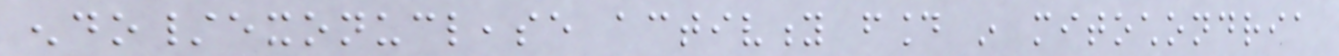endo/exonuclease activity found in mitochondria
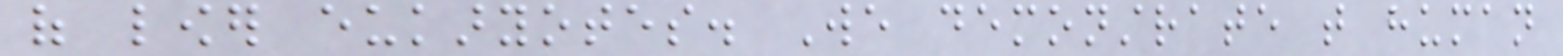of lower eukaryotes. We demonstrate that human
